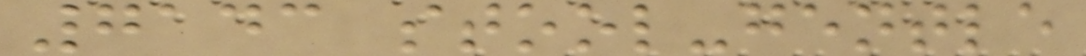7143 stool-gentle
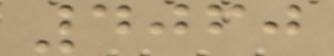4060
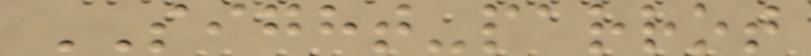SIGHT-parrot
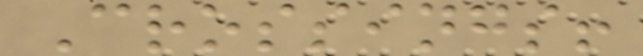Crossings!
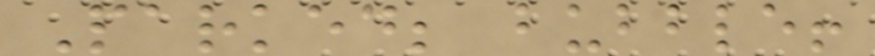Parked; bubble!
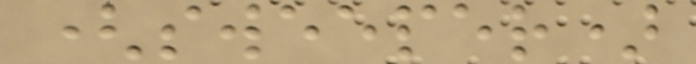(sweeper)
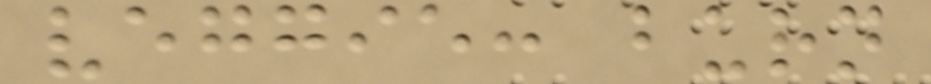veggie: burn
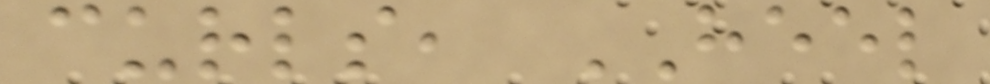curls, HEEL
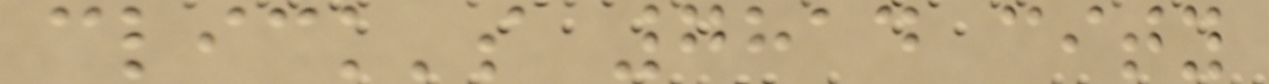click's 7814 city
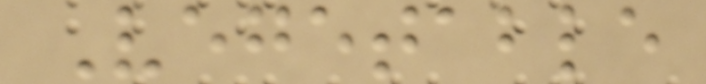Vegetable
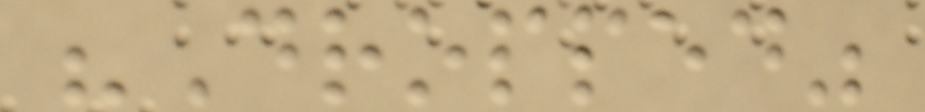"Dropped"
